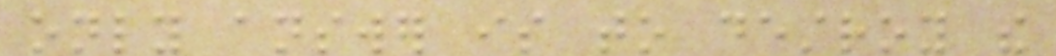only answer is to destroy the
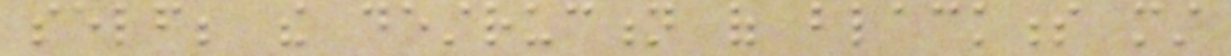self; the destruction of blackness must
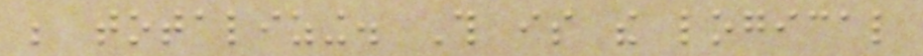be totalizing. This is the logical
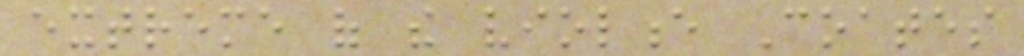extreme of the violence Coates
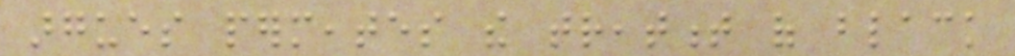argues permeates the treatment of black
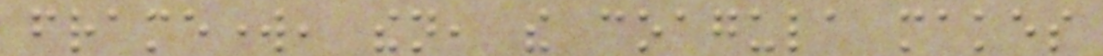framework, then, the coagula makes
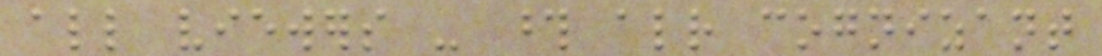all viewers - those already cognizant
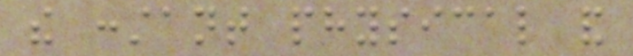the constant physical and
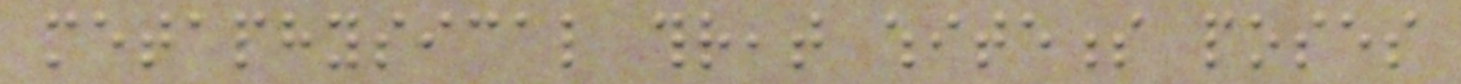metaphysical threat whiteness poses
